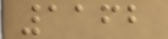1162
